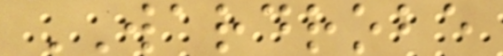WARDROBE
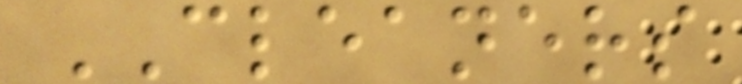CLEANERS
